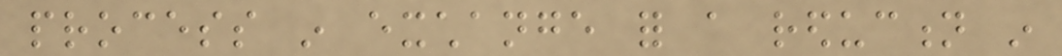process in exchange for a reduction in
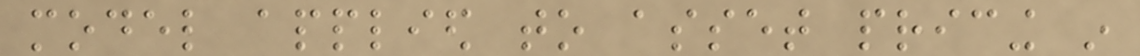model applied to asset pricing in
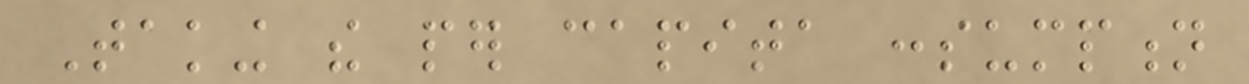Taking the per capita consumption
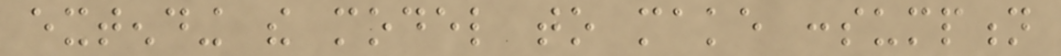extending the model to make consumption
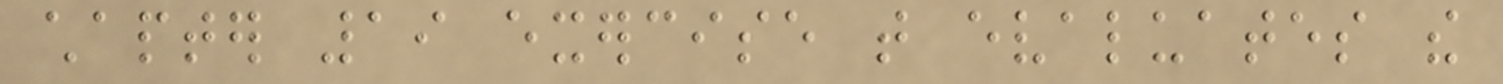chapter 19 exercise that evaluates the
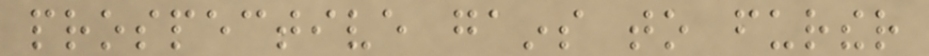prospective gains to further
